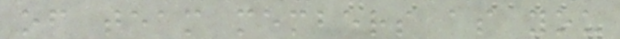of team members as you
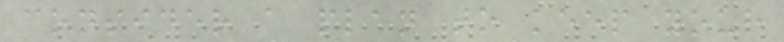consider a plan to keep your
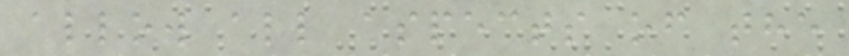allow all aspects of the
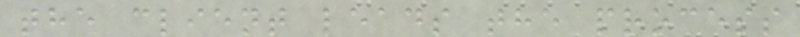the client leads the process
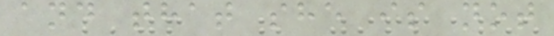and that she is not
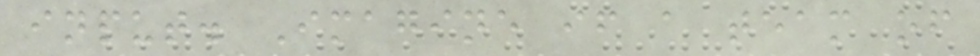input. Imagine if a team of
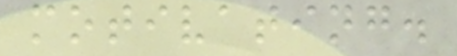motivating.
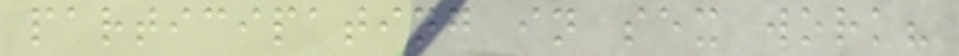participating in sex work?
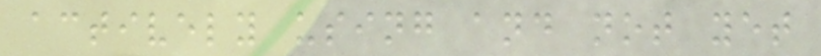actively using and not yet
